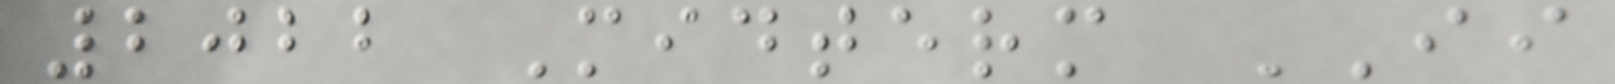2022 Midterm II
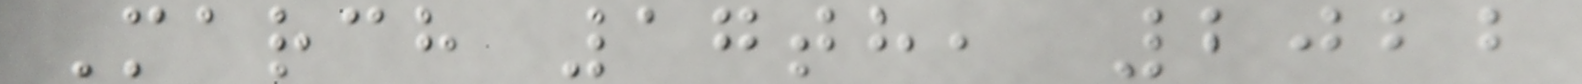March 17th, 2022
